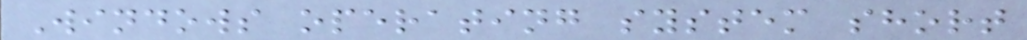Windows operating system short
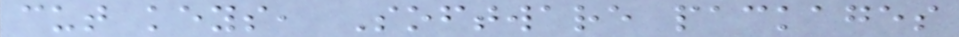cut keys, Software packages
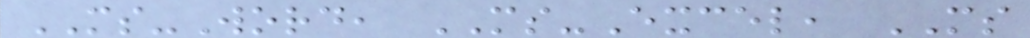MS-Word, MS-Excel, MS
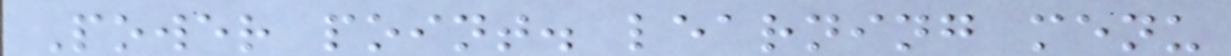Power point. learning menu
